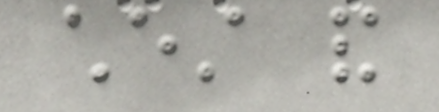chest and
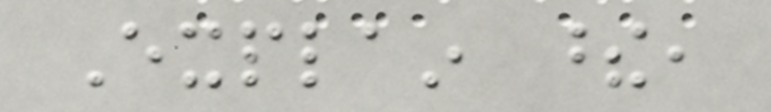Explain these,
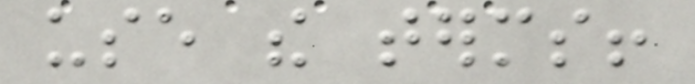use the terms!
